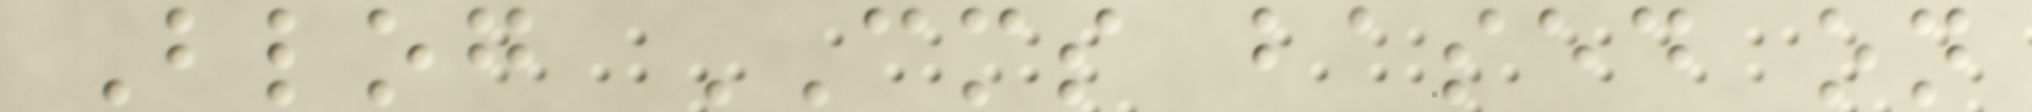Blog CMS based on
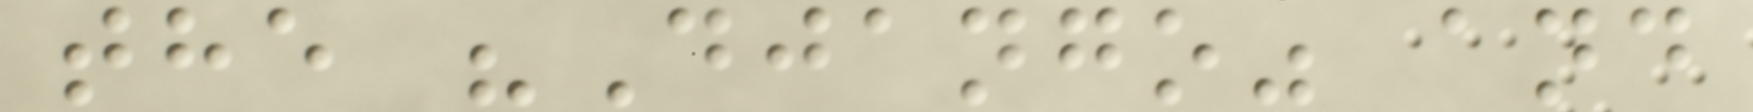the "Django" and
